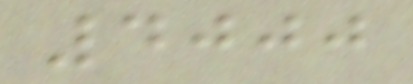4000
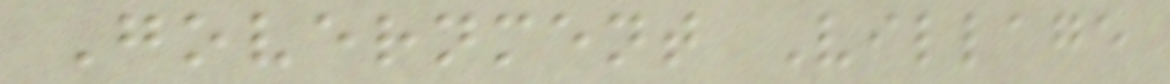Government Village
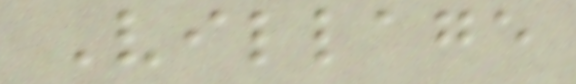Village
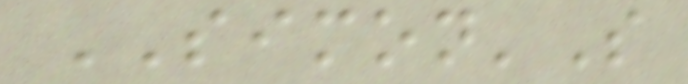SIMON'S
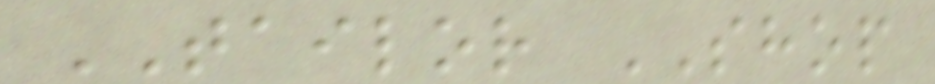TAILOR SHOP
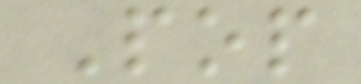Pop
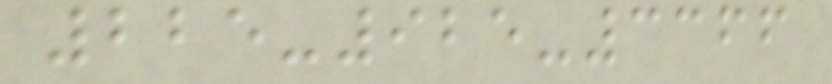225-925-3366
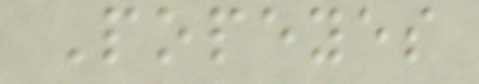Popeyes
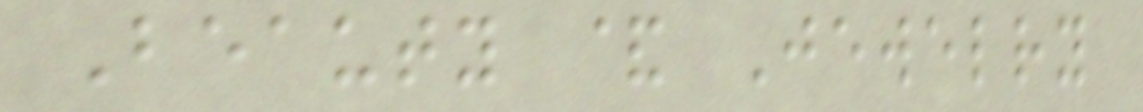Beauty & Jewelry
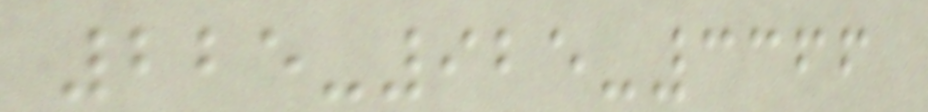225-925-3366
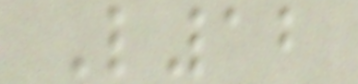L12
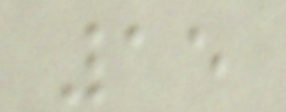15
